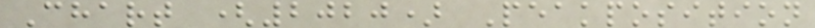Chart (2020) Peakposition
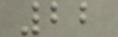22
